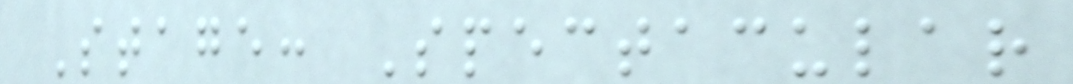Stage: Spectacular
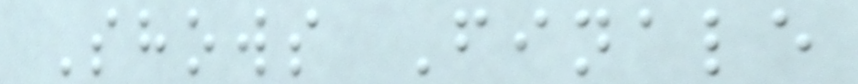Shows Finale
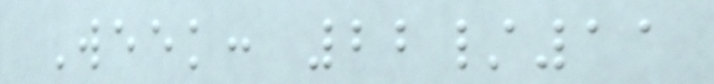Week: 22/11
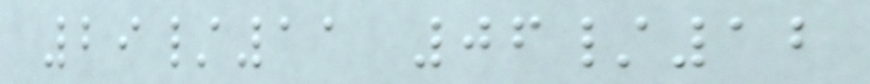29/11 06/12
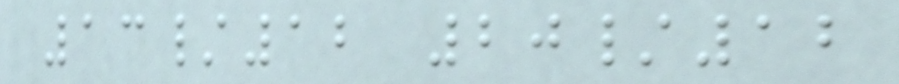13/12 20/12
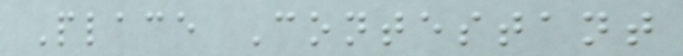Place Contestant
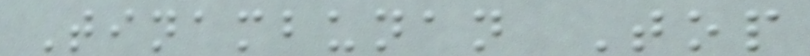Tinambunan Top
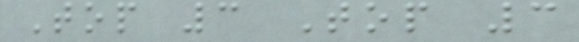Top 3 Top 3
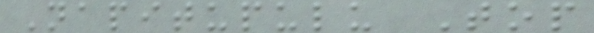Napitupulu Top
